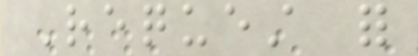Request for
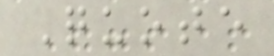Quote
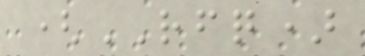(RFQ)
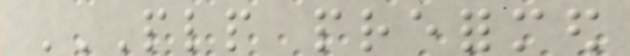PLP PREFORMED
